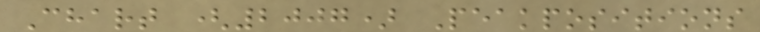Chart (2007) Peakpositions
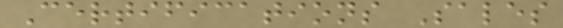Certifications Sales
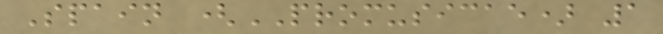Spain (PROMUSICAE) 1
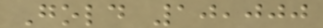Gold 10,000
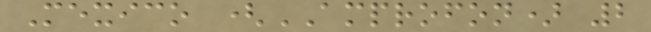Mexico (AMPROFON) 2
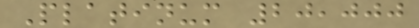Platinum 20,000
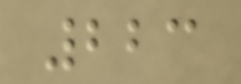223
